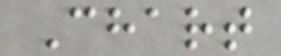Chart
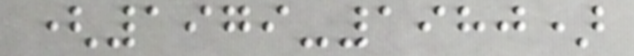(1979-1980)
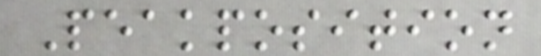Peakposition
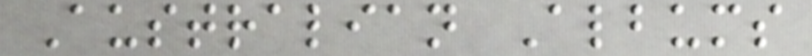Australian Albums
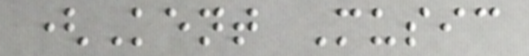(Kent Music
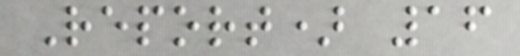Report) 16
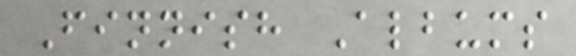Finnish Albums
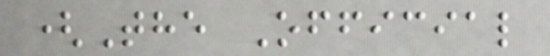(The Official
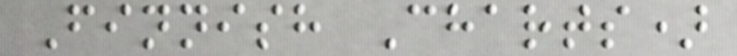Finnish Charts)
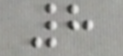8
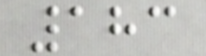183
